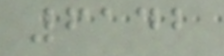6142
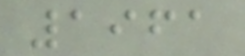1961
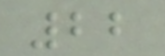22
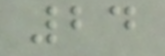24
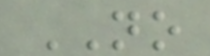NO
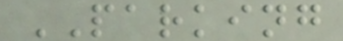PARKING
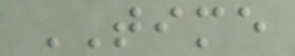TIME
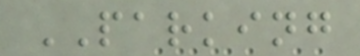PARKING
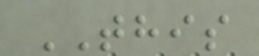THIS
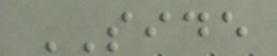SIDE
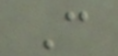C
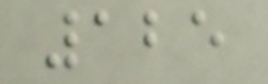125
